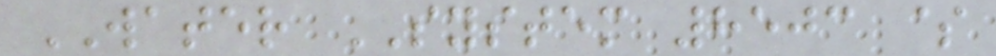WATER SYSTEM 8503 $
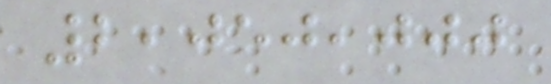2,050,000
